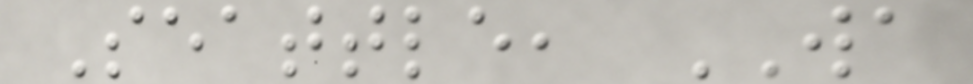Seattle, WA
